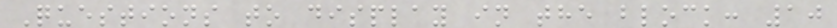Questions to display in the block: 10
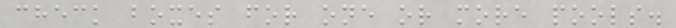check boxes for one or more pools.
